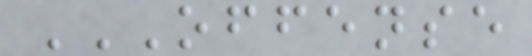OFFENSE
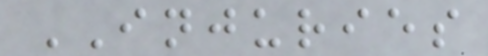INJURIES
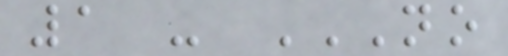1 - NO
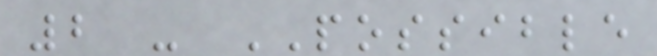2 - POSSIBLE
